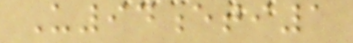U94eti1
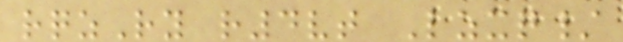rqzRy r4vt Lzxq/
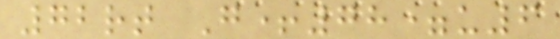72rt G+78=u6
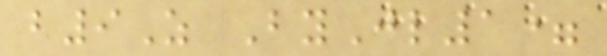b9Z ByJl1=
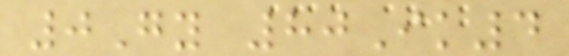0Gy 80Ik4
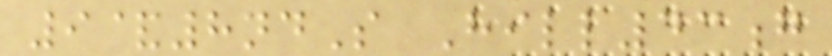9&8ndS Hill43g
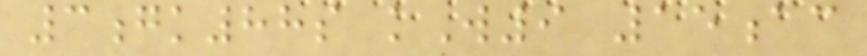3gk88s kW9 15ac
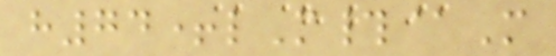h74+lM#@M
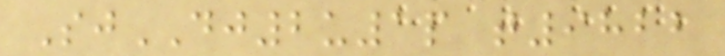SjDJ2u1p t9822
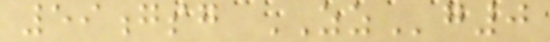59gsg ZZg0
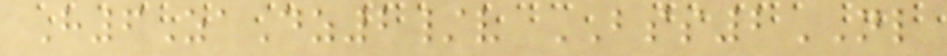H6ZaDz2/v BSS2NL
